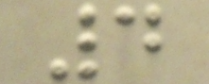4
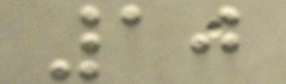10
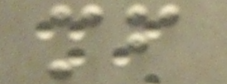mf
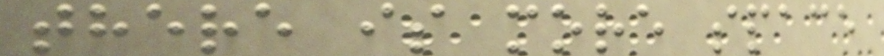there is more space
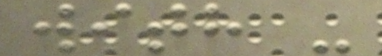with -
